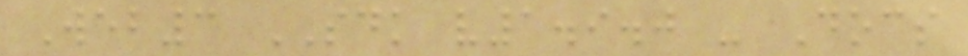Web3 SDK v1.9.0 - Docs
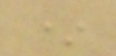*
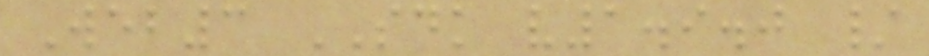Web3 SDK v1.9.0 /
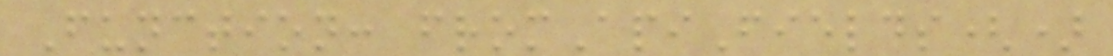Function: fromApiFields()
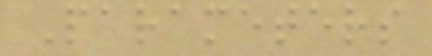Parameters
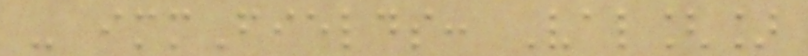- immFields: Val[]
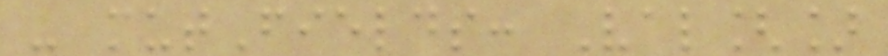- mutFields: Val[]
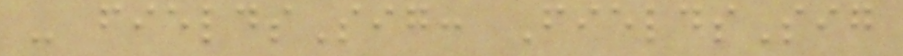- fieldsSig: FieldsSig
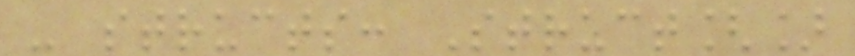- structs: Struct[]
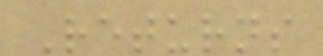Returns
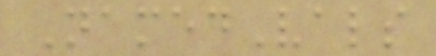NamedVals
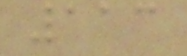113
